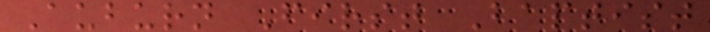Auburn First Baptist
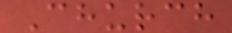Church
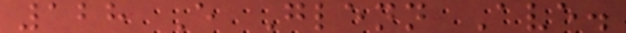128 E Glenn Ave.
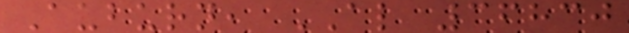Auburn, AL 36830
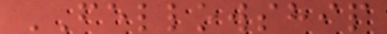FELLOWSHIP
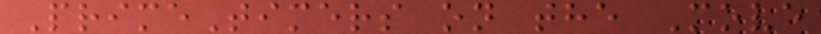PrimeTimers on the Move
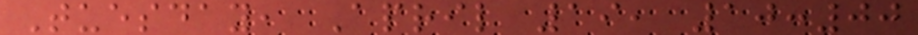Tuesday, April 19, 10:00
